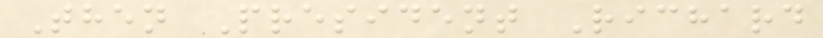Then President Richard
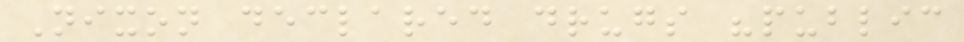Nixon declared drugs "public
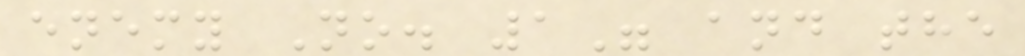enemy No. 1" and the
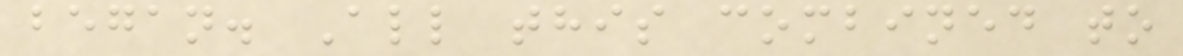began. All this combined to
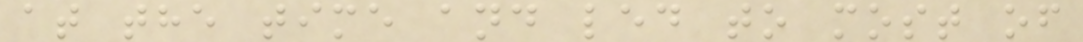at the time and led to most of
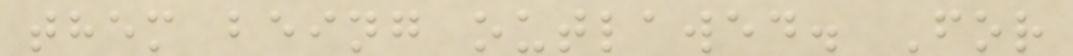them being outlawed. For
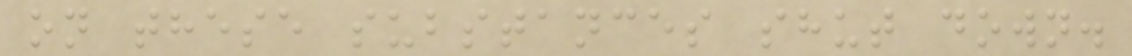on these substances shut down.
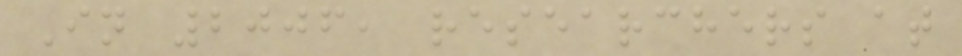In 2006, researchers at
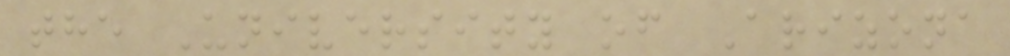the University of Arizona
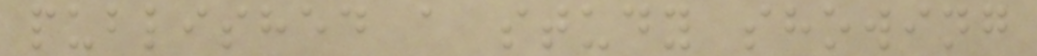published a study showing
